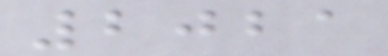2021
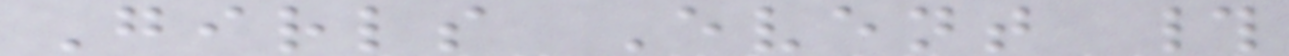Girls Event #
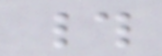#
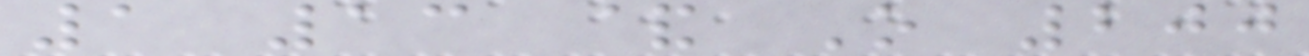1 13 & O 200
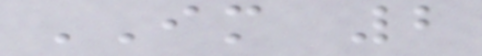IM 2
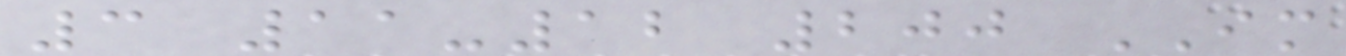3 11-12 200 IM
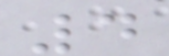4
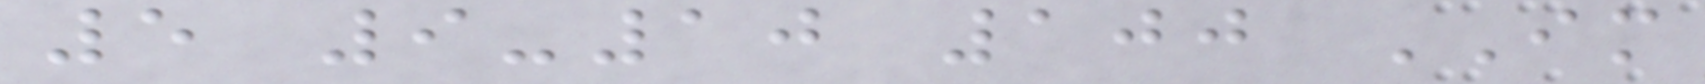5 9-10 100 IM
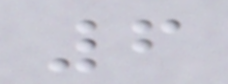6
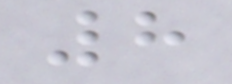8
